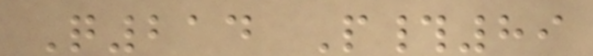Q214 P#89
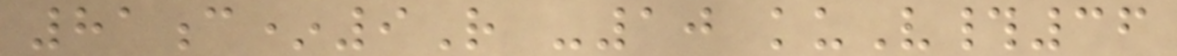81c*9R -10 kuV#36
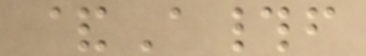&A#f
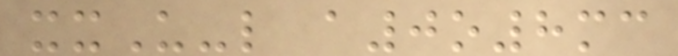xxU-l a0o8mc
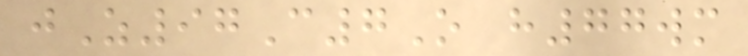jZ97C7O h77wm
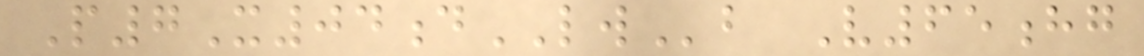P7X04dLWb V65hg
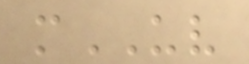mUV
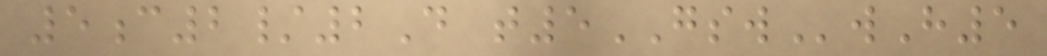5c2/2D t5GSWwH5
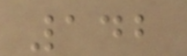142
